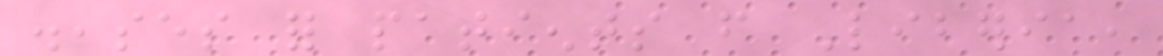diseases for patients from Liberia,
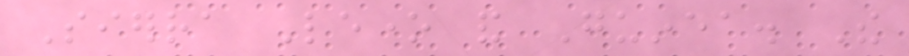Sierra Leone and Guinea. The
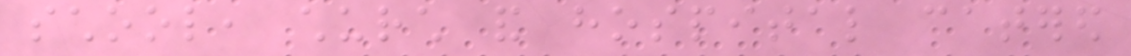school, church and hospital catered
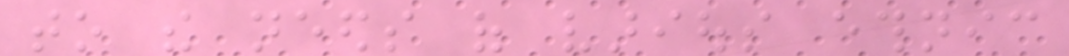to the needs of various ethnic
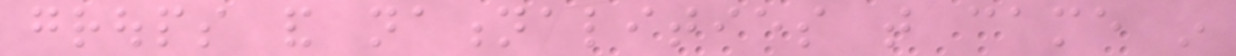groups and nationalities that came in
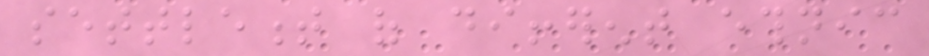settlement of different ethnic
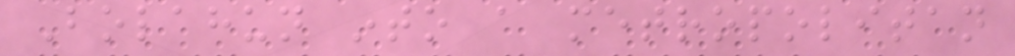Bolahun into a metropolitan
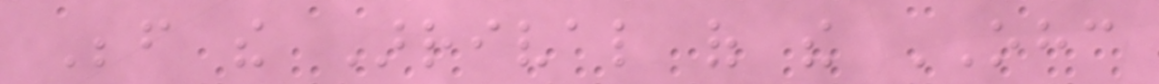Before the Arrival of the OHC
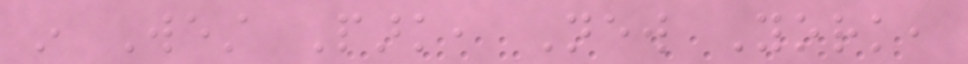in West Park, New York,
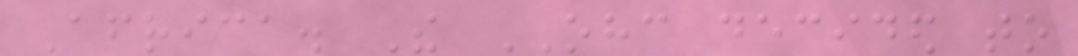Africa. The OHC decided to
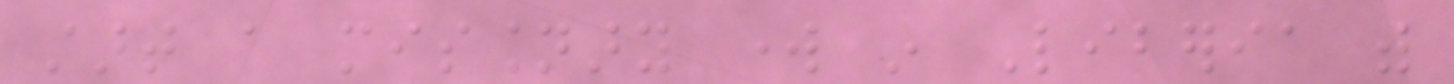start a missionary work in Liberia with
